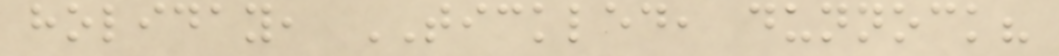holiday, TICKLED, dunnock?
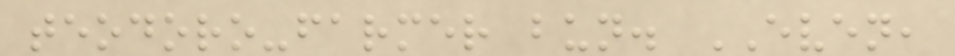teodoro-farmer bun. EVEN,
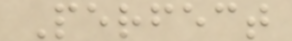Perfect
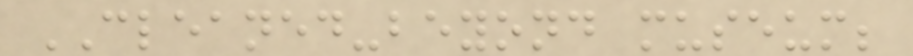CLEANED-beyond museum;
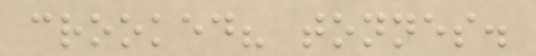crooked? tonnes.
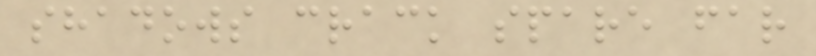shadows crack spare far
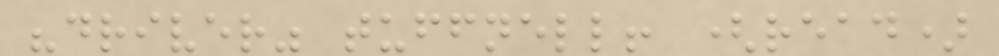"driver" tuffnell! (read)
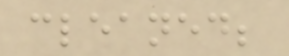cleaned;
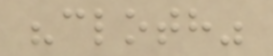"cloth"
